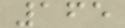165
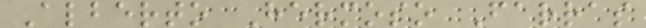Alberto Hermoso Farras
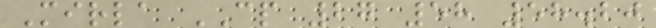Mirla CP 27 58 58.20
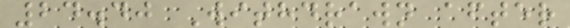24.40 Withdrawn after
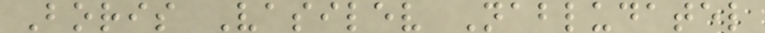Boris Vasilev Nabludatel
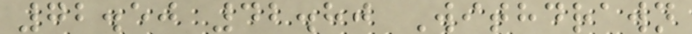72.50 42.80 Withdrawn
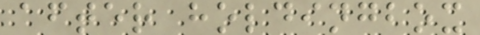after holdingbox
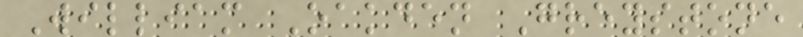William Oakden Greystone
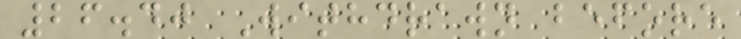26.40 Withdrawn before
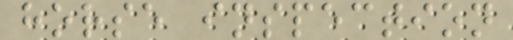horse inspection
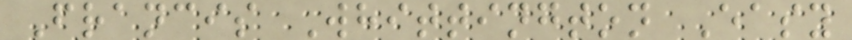Francis Whittington Easy
